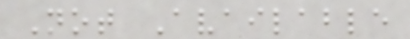Not Available
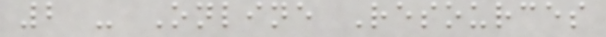2 - Online Resources
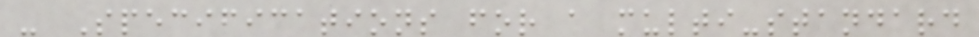- Specifications for a multi-standard
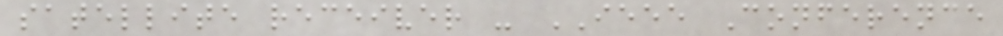satellite receiver - IEEE Conference
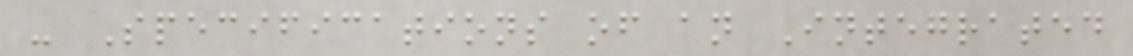- Specifications of an Integrated
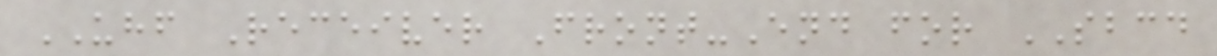UHF Receiver Front-End for SBCD
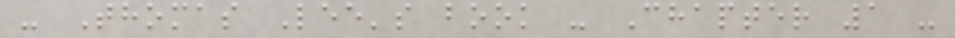- Thomas Lee's book - Chapter 1 -
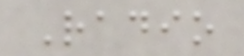Radio
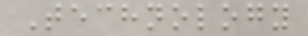Technology
